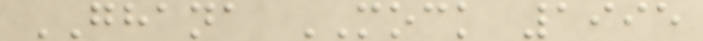GHANA MOCK 1995
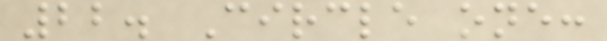22. Circle one:
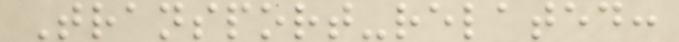Transport-related:
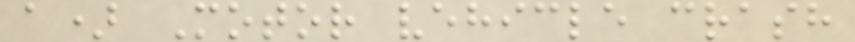a) Motor vehicle crash
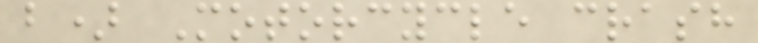b) Motorcycle crash
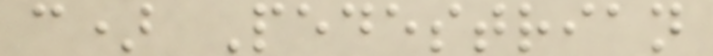c) Pedestrian
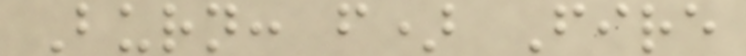Burn: f) Fire
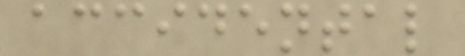accidental
